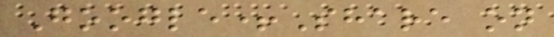Google+Share on
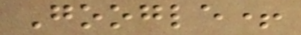Google+
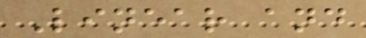Linear and
